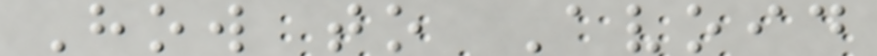How to Avoid
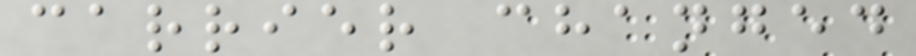carrier changed
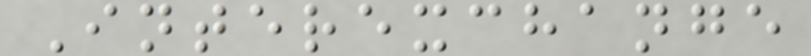Interexchange
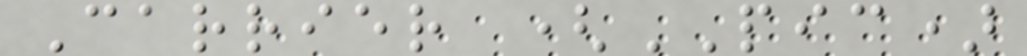Carrier (PIC)
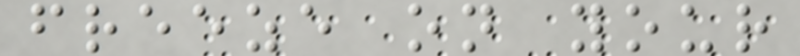freeze on your
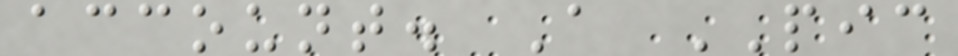account. A PIC
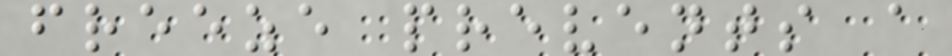freeze prevents a
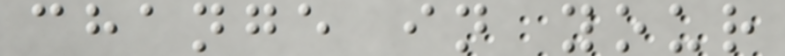change in your
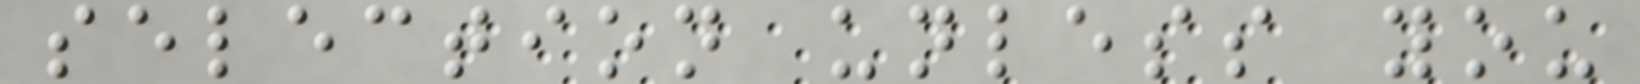selection unless you
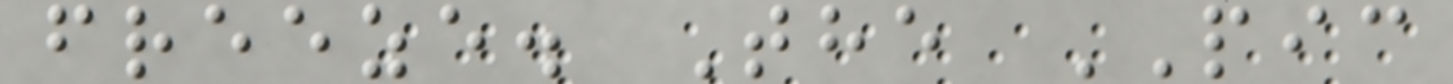freeze. The PIC
